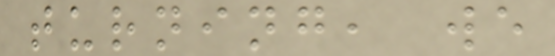turning, we
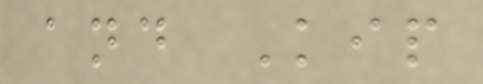and Kip
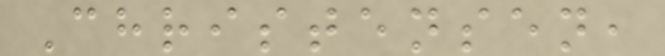Christensen,
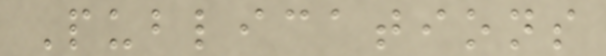Publications
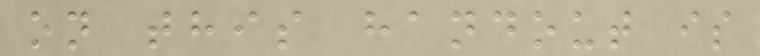on this handout is
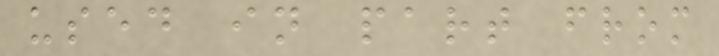used in part from
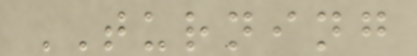TURNING
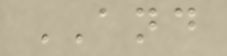AND
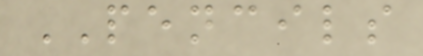PENCILS
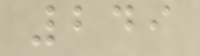249
